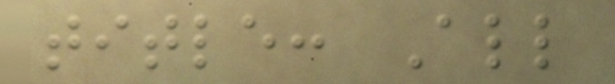title: All
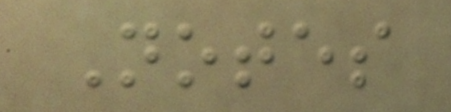Notes
